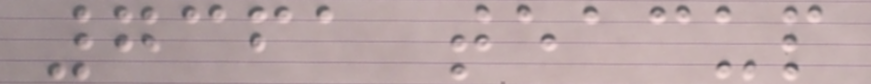7361 teacup
